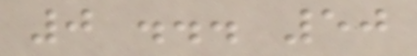0 ... 50
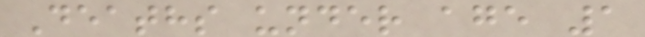Deaths under age 1
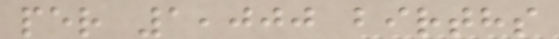per 1,000 births
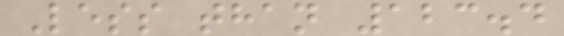Less than 123.4
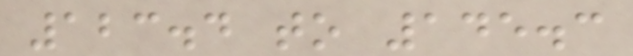123.4 to 145.3
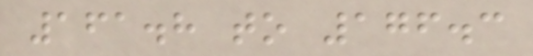161.8 to 176.3
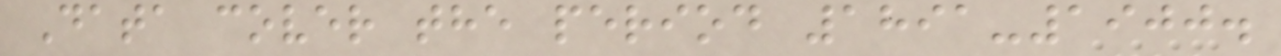Data cover the period 1891-1900.
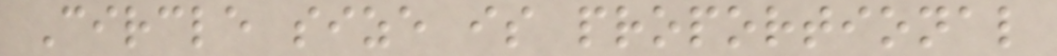Circle size is proportional
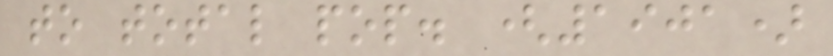to total pop. (1901)
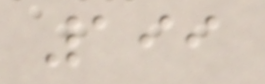199
